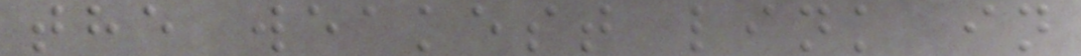the weakest link in
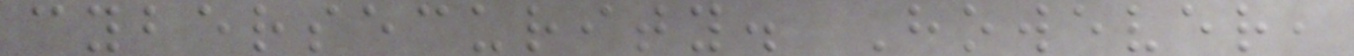cybersecurity. However,
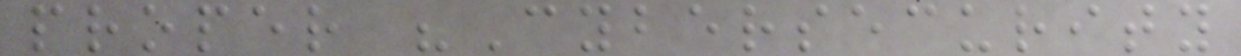proper "Cybersecurity
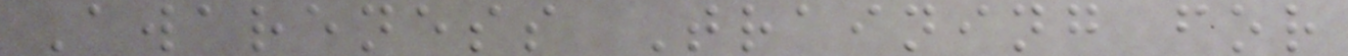Awareness Training for
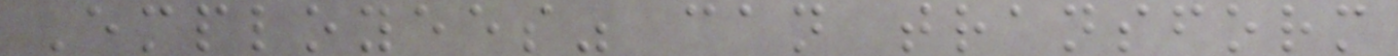Employees" can transform
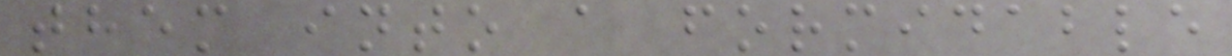them into a formidable
